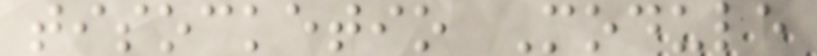tisocketio Module
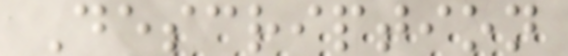Description
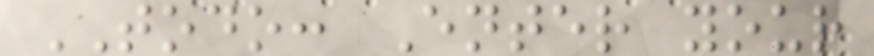TODO: Enter your
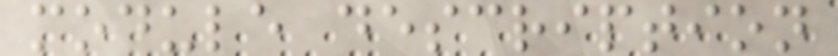module description
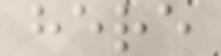here
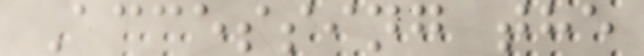Accessing the
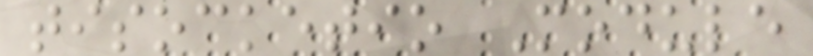tisocketio Module
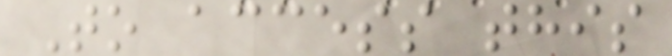To access this
